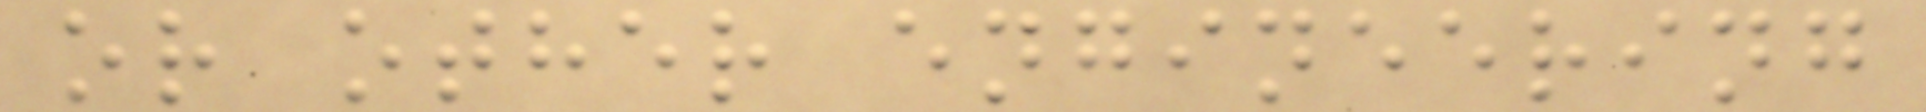or other engineering
